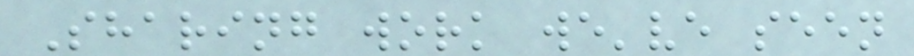Sharing work we've seen
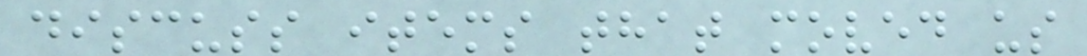discuss items that moved us
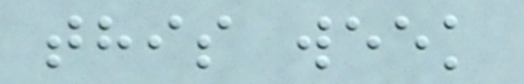this week
